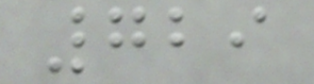729
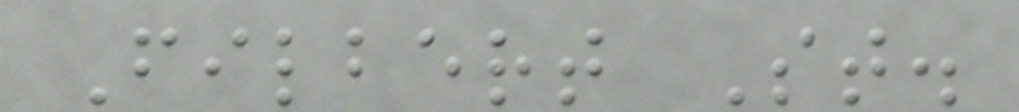Filbert St.
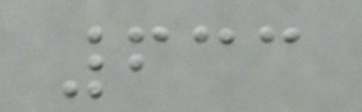633
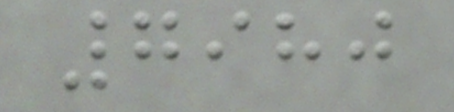7980
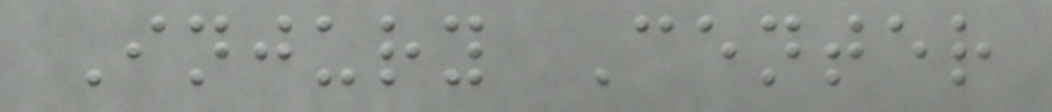Injury Center
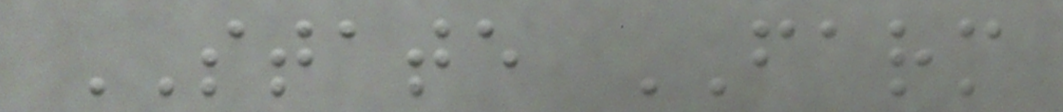STATE FARM
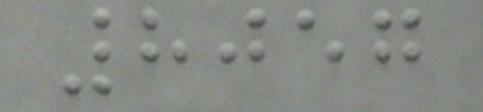8057
